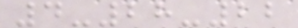4-28-22
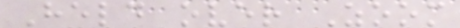Held over Zoom
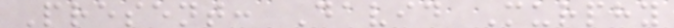Present: David Murphy
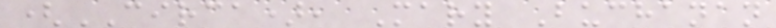(CIRCA), Mary Buchanan
